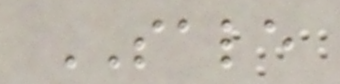SALE
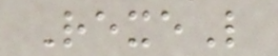RexeL
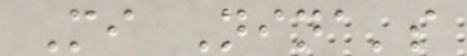Mi Nina's
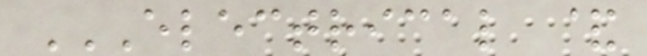ELECTRICAL &
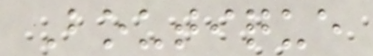Boutique
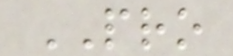PRO
